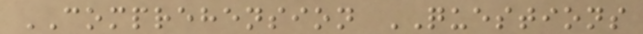COMPREHENSION QUESTIONS
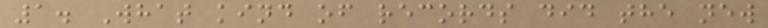1. What kind of records did the new
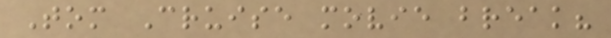Tom Cruise movie break?
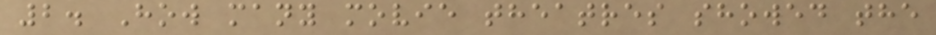2. How many movie theatres showed the
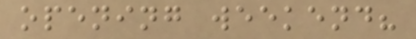opening weekend?
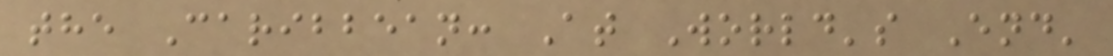the Caribbean: At World's End'
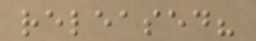released?
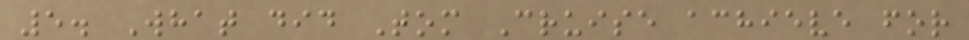5. What did Tom Cruise achieve for
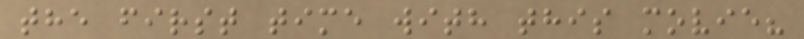the first time with this movie?
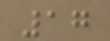17
